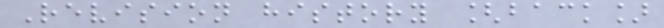Revision history [back]
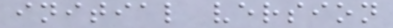initial version
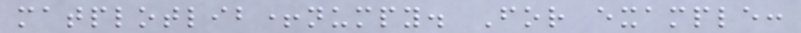matplotlib+numpy. For example:
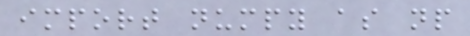import numpy as np
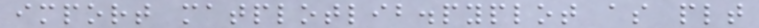import matplotlib.pyplot as plt
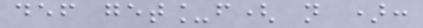def get_f( n ):
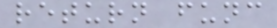return func
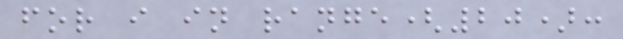for i in range(20):
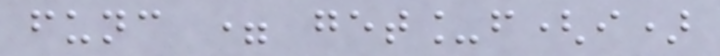func = get_f(i)
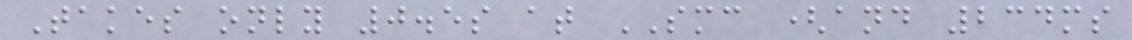Takes only 0.5s at SMC (and 234ms
